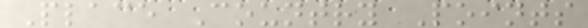Place Country Points
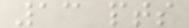13 pts
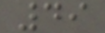49
